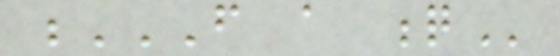F A Q
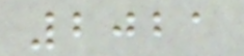2021
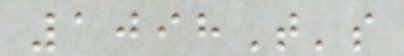1098T's
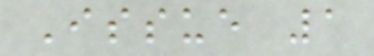Issue 1
